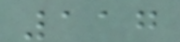117
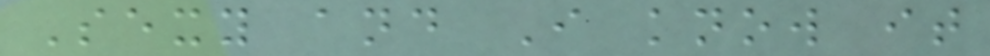Sexy and I know it
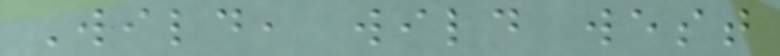Wild, wild west
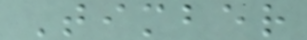Timber
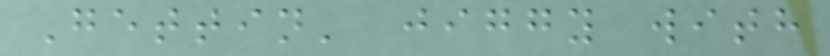Gettin' jiggy with
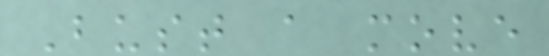Bust a move
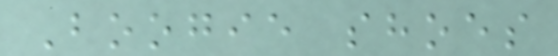Boogie shoes
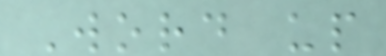Word up
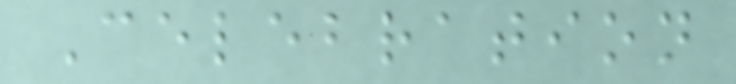Celebration
